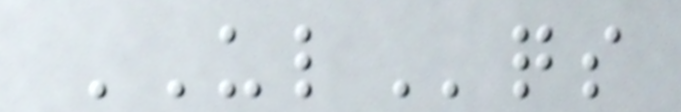ULqs
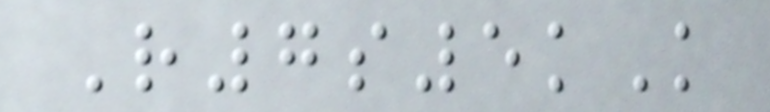R7s5kK
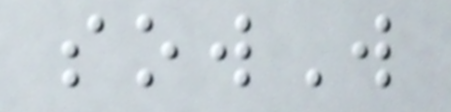sowW
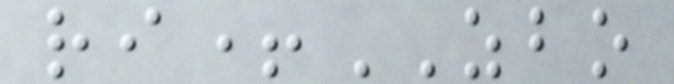ri+ZBO
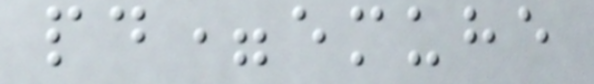pd=emuhe
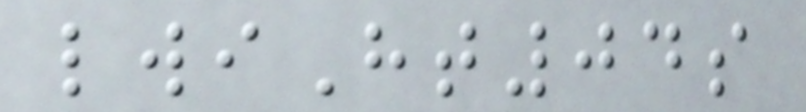lwiHt04s
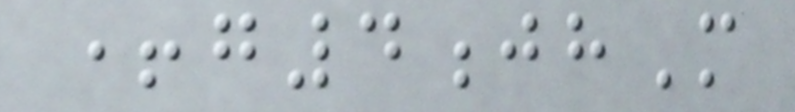+g4jhM
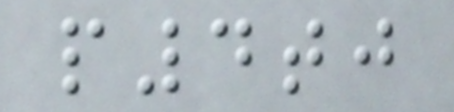p4tj
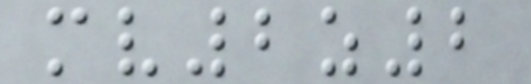mv2z2
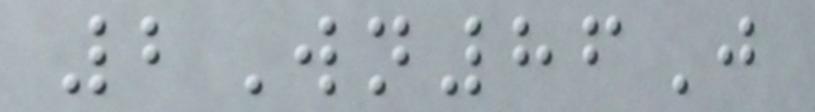2Wn86J
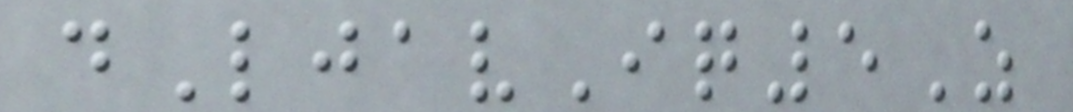dLjavIq5Z
